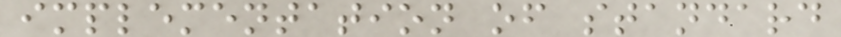implementation of standard
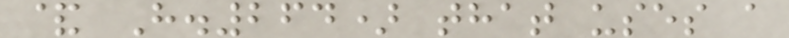& H.264) that uses a
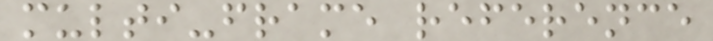multi-frame reference
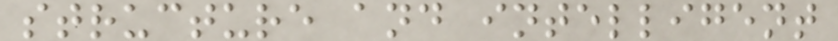structure and intelligent
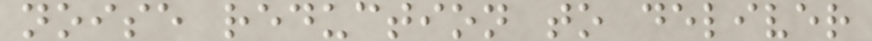noise reduction to deliver
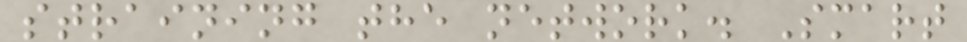straining the network. Smart
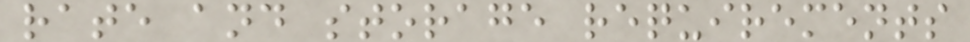rate and storage requirements
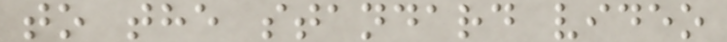to the standard video
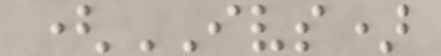(IVS)
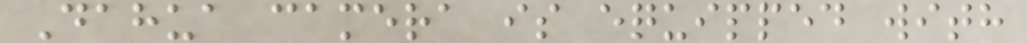Dahua camera is equipped with
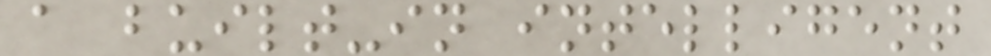a built-in intelligent
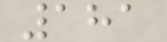181
